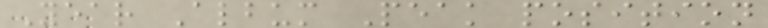Year Album Peak position
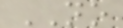NO
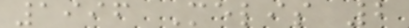1996 Melis 2
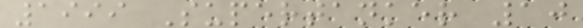1999 Supertanker 10
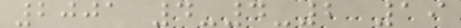2001 4-4-2 19
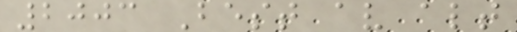2003 Best av alt
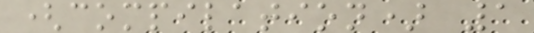(compilation) 1
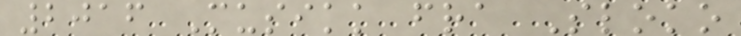2016 Musikk fra Sloko
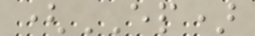(EP)
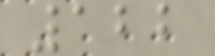122
